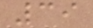39
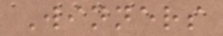Winners
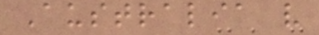Australia v
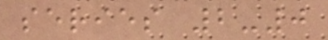series 2-0
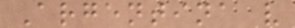Argentina v
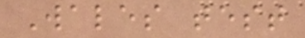Wales test
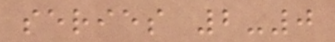series 2-0
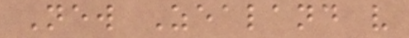New Zealand v
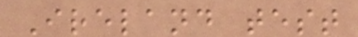Ireland test
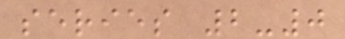series 2-0
